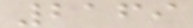2169
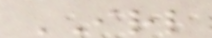IRL
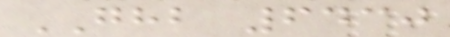GHB 6430
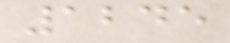1245
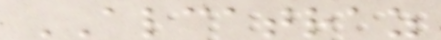ALCATRAZ
